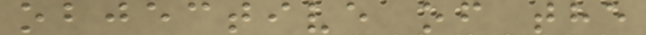objective of the
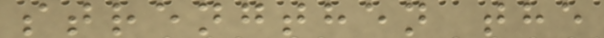strengthen the
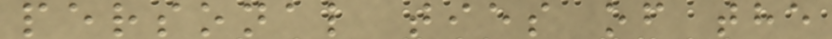personal ties of the
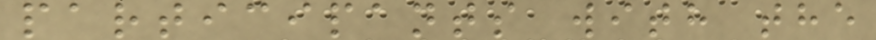participants with the
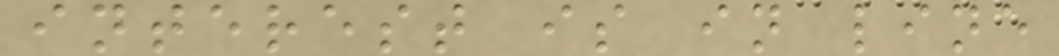interest is in line
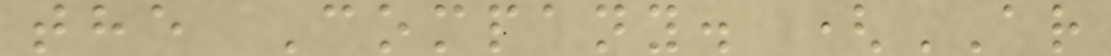the Company. (AR
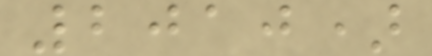2010)
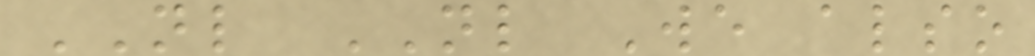NL NL We also
